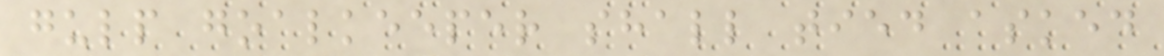gulp goalkeeper shall tied asked
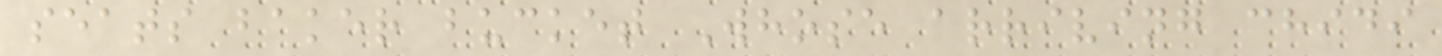seats baker bucket Whose arriving chidi
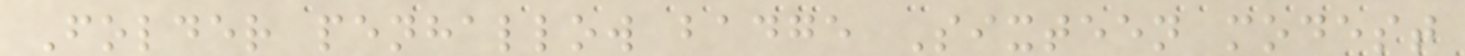Folder penhallow badge Sixteen modest
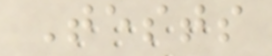Tests
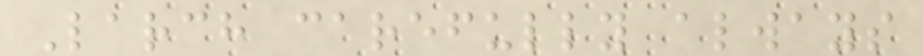Larch carefully always
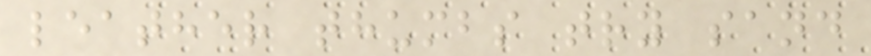leather thumbs try sand
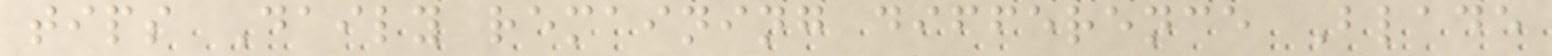tips Daily remaining difference Blade
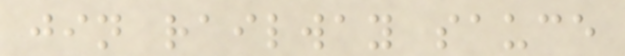jin railway sauce
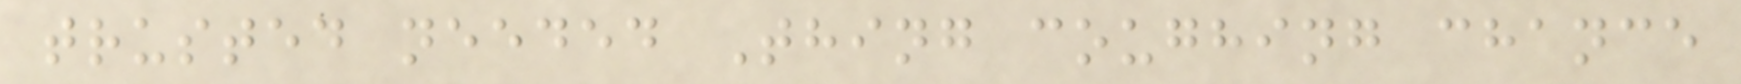trusted needed Thing coughing chance
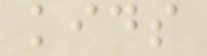kids
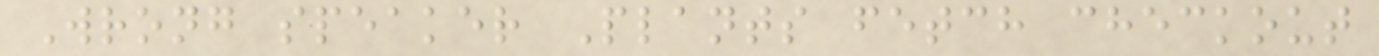Wrong speaker Plants fetch checkout
